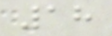18
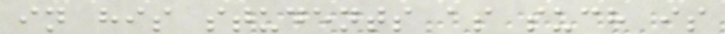in his students as such is
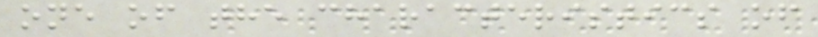one of the characteristics of
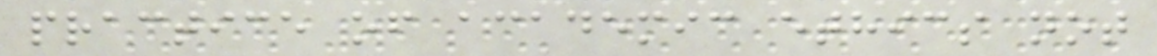practice of academic ethics not
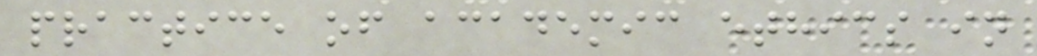practice of academic ethics in
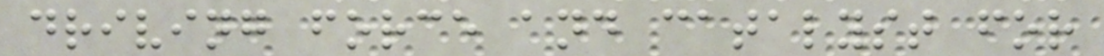driving force and catalyst for
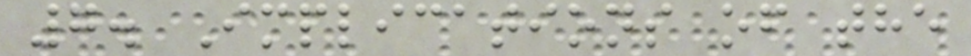7. Implications of the
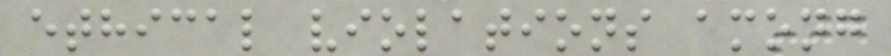ethical violations among
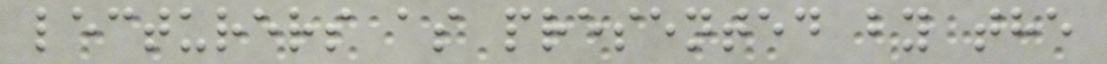lecturers as presented by the
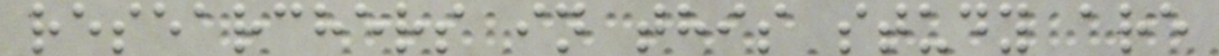researchers in this study are
